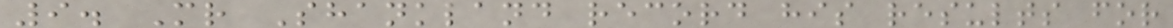9. Mr Shankland record his results for
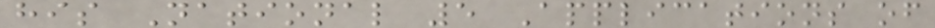his National 5 Applications of
